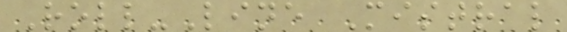Roll-Line Mistral
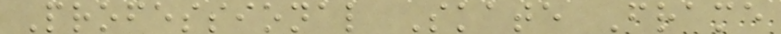Professional Skate Frame
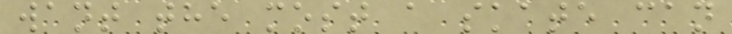want the most a skate can
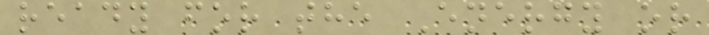ready for the Energy or
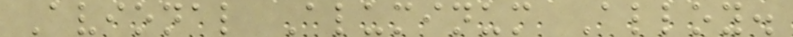Avional Aluminum Alloy.
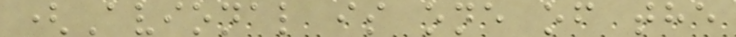(Avional is one of the
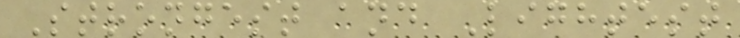Strongest and Lightest
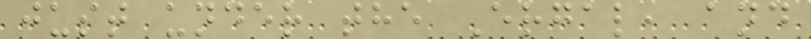just under the Ergal, and
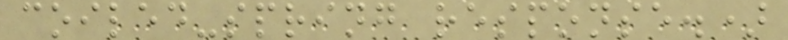coiled-spring response.)
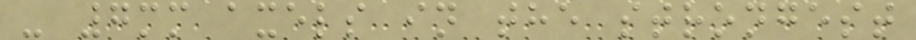- 7mm axels in the strongest
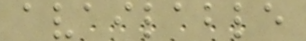available
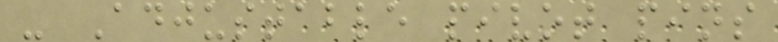- Adjustable pivot pins
